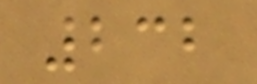232
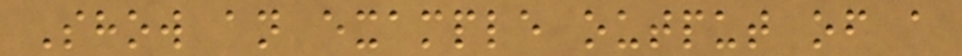Show an example output of a
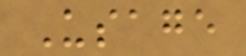Usage
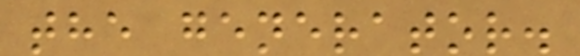the generator.
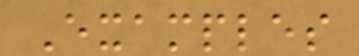Examples
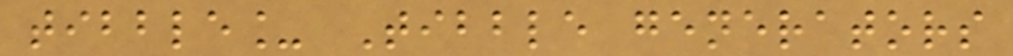tibble_ Tibble generators
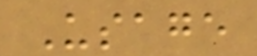Usage
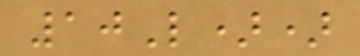10L))
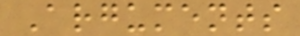Arguments
